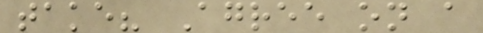take? Agree on a
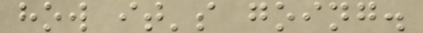how it's going.
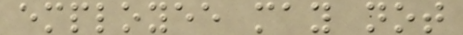employee may not
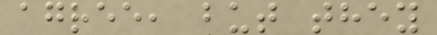agree, but they
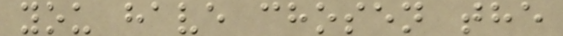you have chosen the
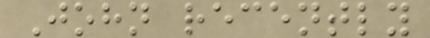John recently
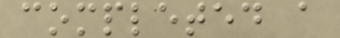completed a
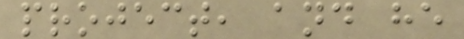project, and he
